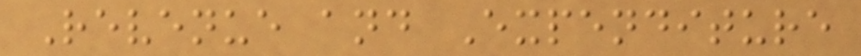Revenue and Expenditure
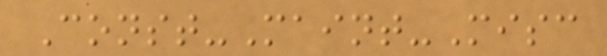Const-Maint-Misc
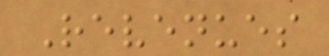Revenues
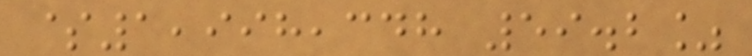$1,998,348 59.2%
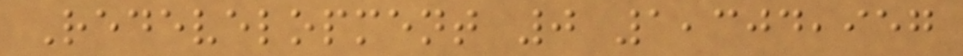Redevelopment 0 1,304,957
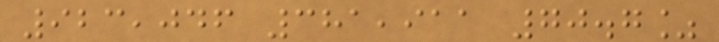923,046 381,911 70.7%
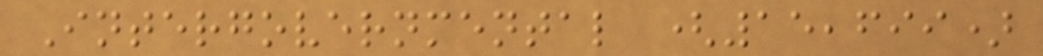Intergovernmental (15,699)
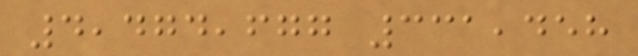4,474,677 331,458
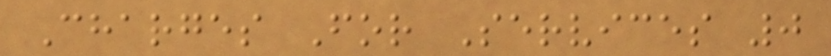Charges For Services 0
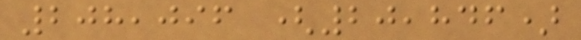208,096 (20,846)
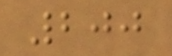200
